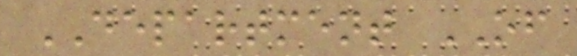DEPARTMENT OF
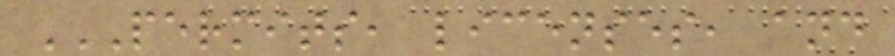PERMITS, LICENSES, AND
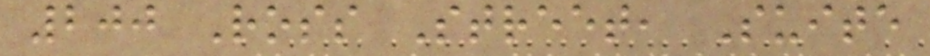200 Ross Street, Suite
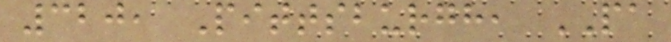320, Pittsburgh, PA
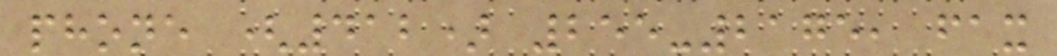phone (412) 255-2175, fax
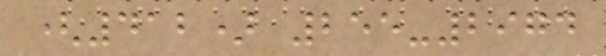(412) 255-2974
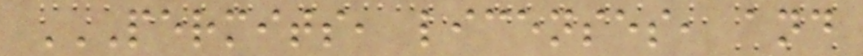PERMITS, LICENSES, AND
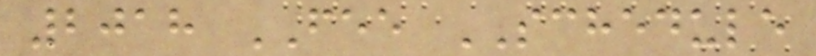2018 FEE SCHEDULE
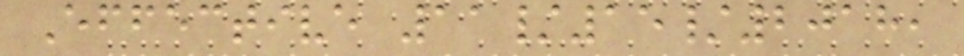Effective 11/15/2018,
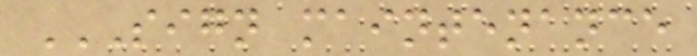SIGN MAINTENANCE
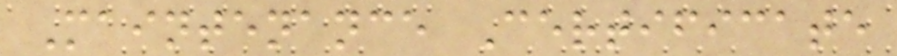Maintenance Certificate
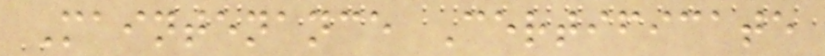Maintenance Certificate
